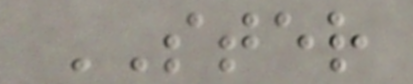STER
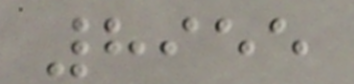8955
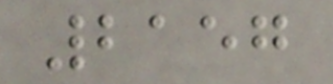2157
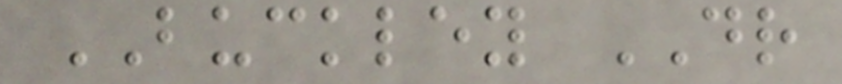BUCKLEY DR
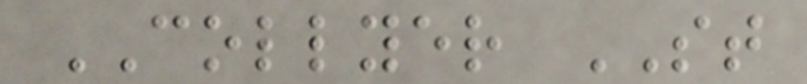COLLYER ST
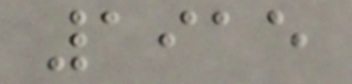1915
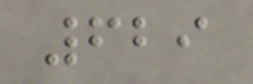629
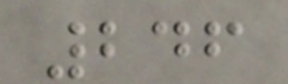246
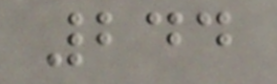244
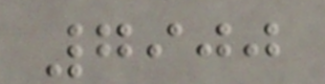7900
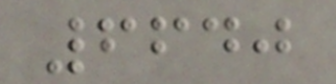6640
